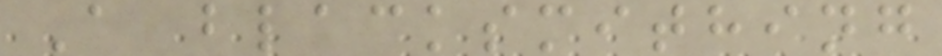A blacksmithing
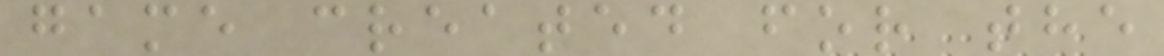game created for the
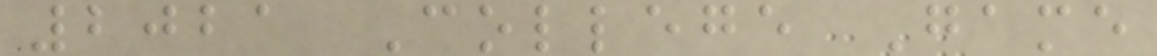2021 College Game
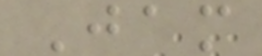Jam
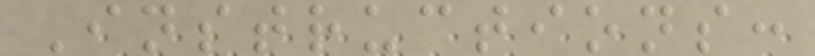Instructions:
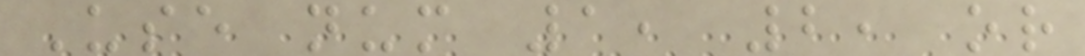Use num 1, 2, or
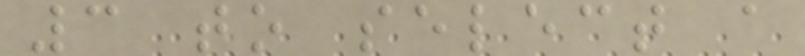3 to select a
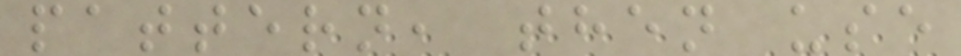pattern, then use
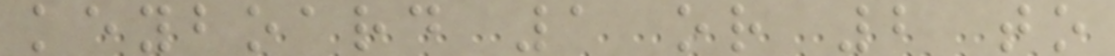keyboard 1 or 2 to
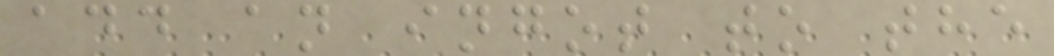add an ingot to the
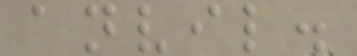anvil.
